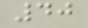40
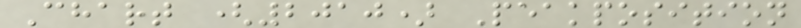Chart (2010) Peakposition
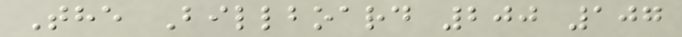The Billboard 200 107
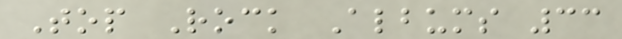Top Rock Albums 33
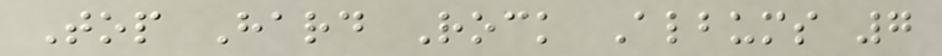Top Hard Rock Albums 7
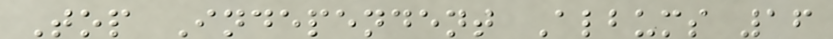Top Independent Albums 16
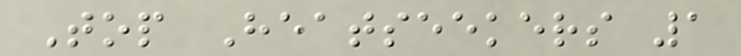Top Heatseekers 1
